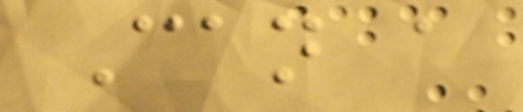Can a
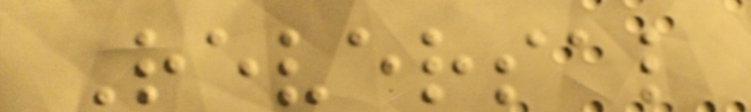Reversal
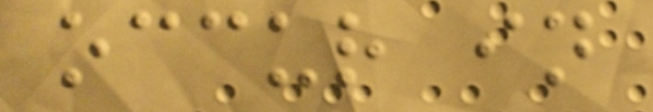occur in
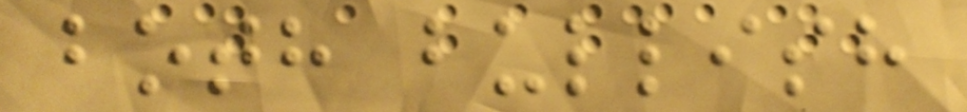both bullish
